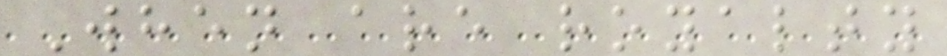When are royalty
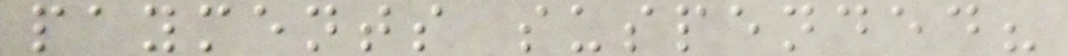payments suspended?
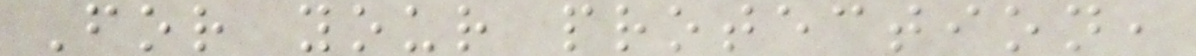For your protection,
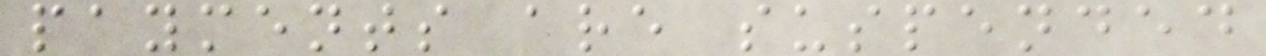payments are suspended
